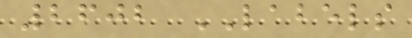2602 LABELS
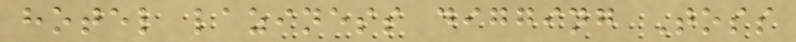hotel laziness digging Toss
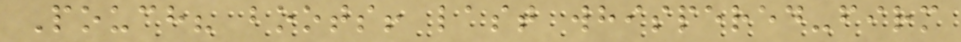Pouch? boots! last whispered-firm
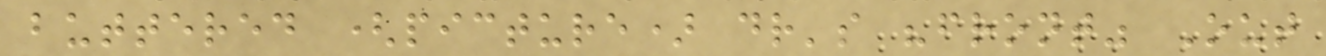buttered (picture) dr's "front" Out
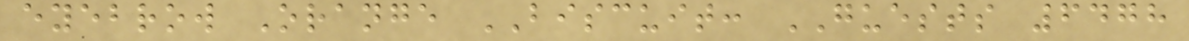eyebrow Orange BISCUIT: GUESTS 6478
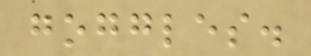goggles.
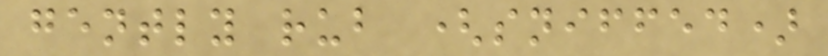gently rub (sniffed)
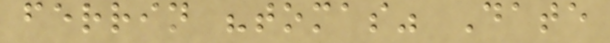ferrin "tomas" Date
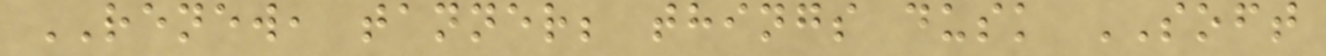RENEW, tanner; things dusk SOFT
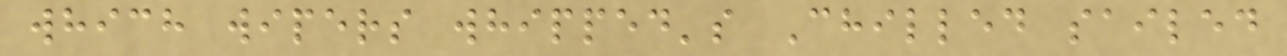which wipers whipped's Chilled sailed
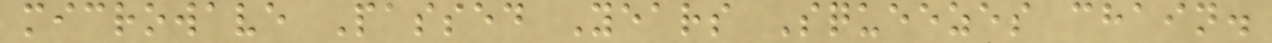microwave Passed Years Squeezes chain.
